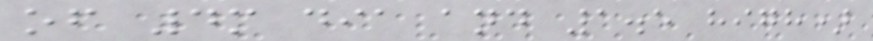of 4m dia and 1.5 high)
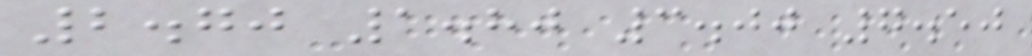2.70 1.80 3.00 7.50
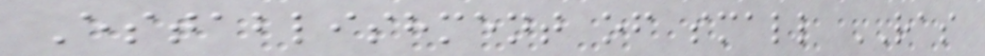Establishment of small RAS
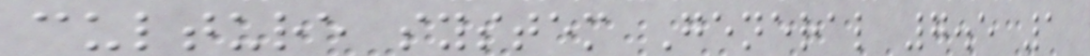culture system General 7.5 1
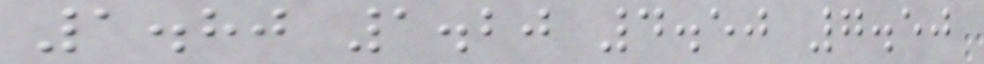1.80 1.20 4.50 7.50
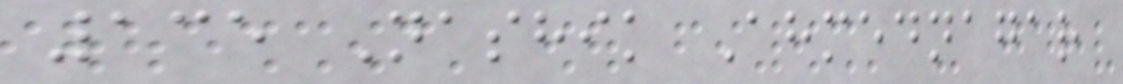135 Nashik Ahmednagar
